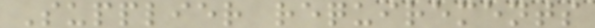Supplier requirements
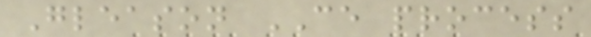Gleason CE process
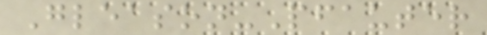Gleason-Pfauter
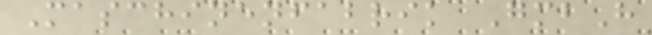Maschinenfabrik GmbH
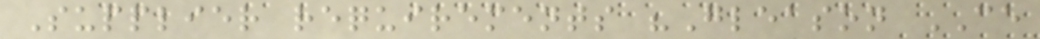Supplier requirements "Gleason CE
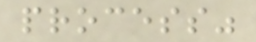process"
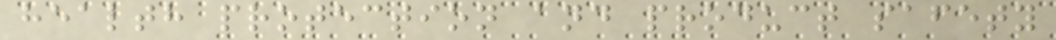health protection and product safety
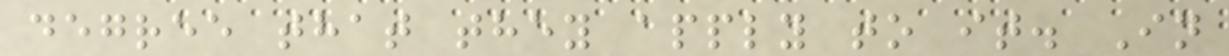degree that they apply to it. In
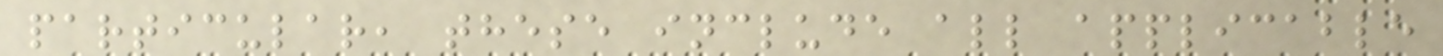particular, these include all applicable
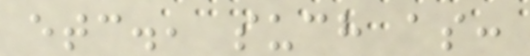etc., such as:
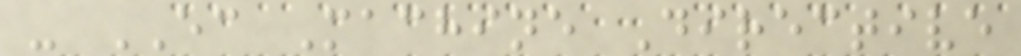- EC Machine Directive
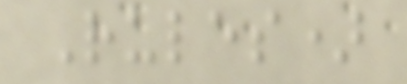Rules)
